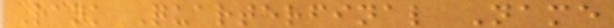Rank Quarterfinal Name
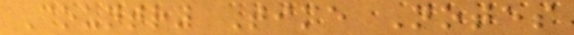Country Time Notes
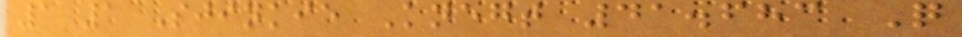1 1 Sjinkie Knegt 41.683 Q
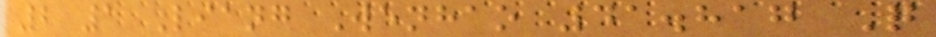2 1 Liang Wenhao 41.817 Q
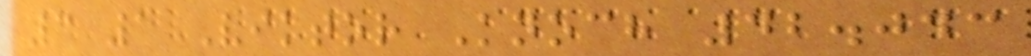3 1 Viktor Knoch 42.043
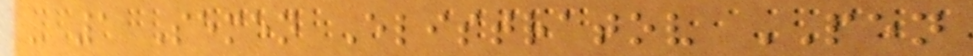- 1 Semen Elistratov PEN
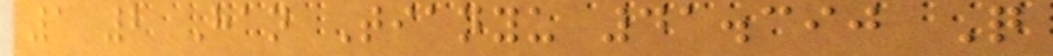1 2 Han Tianyu 41.390 Q
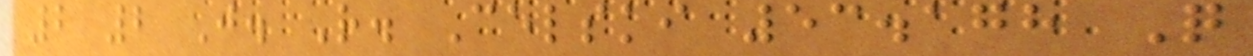2 2 J. R. Celski 53.178 Q
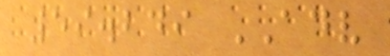59.249 ADV
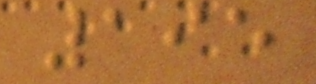195
